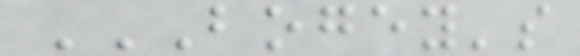BOGEY'S
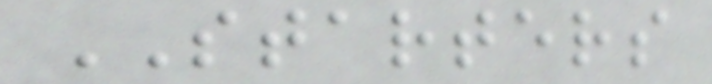STARTERS
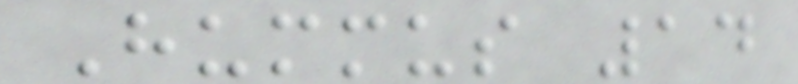Hummus 14
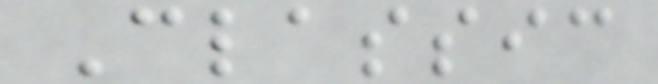Classic
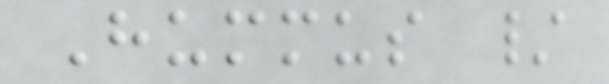Hummus /
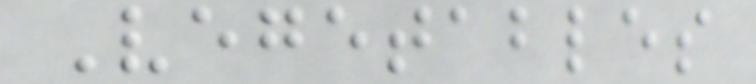Vegetables
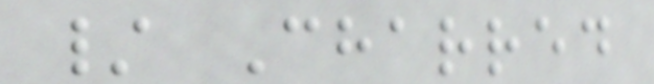/ Charred
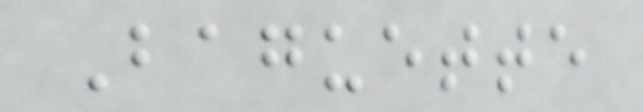Baguette
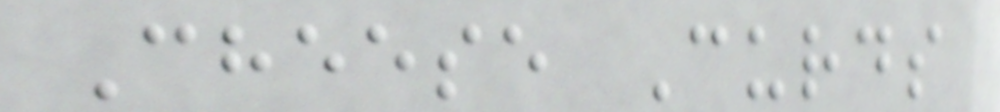Cheese Curds
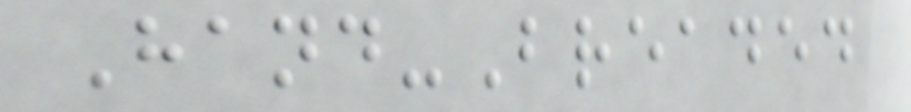Hand-Breaded
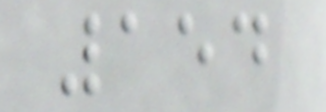154
